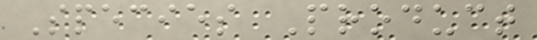Species Product
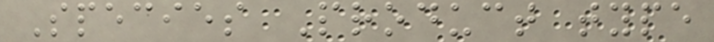Species Product type
